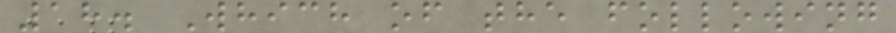18. Which of the following
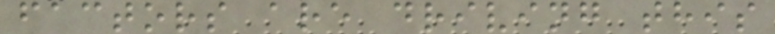factors are driving this
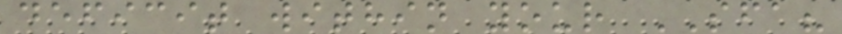deficit within your SFA?
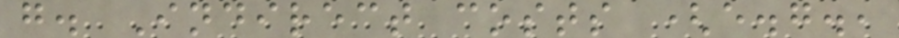g. Indirect costs (e.g.,
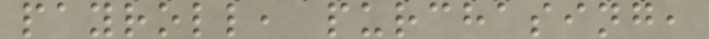payroll, purchasing,
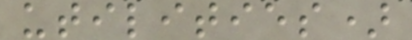utilities)
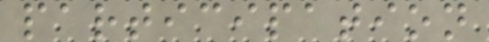participation
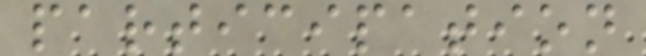participation
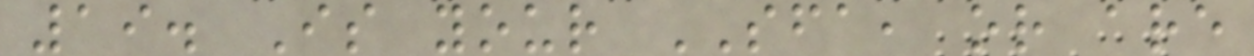19. Is your SFA, or are
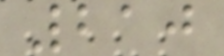210
